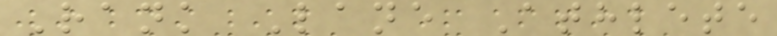Rank Lane Athlete
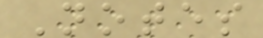Notes
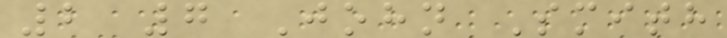2 7 John Smith
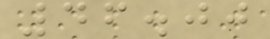46.00
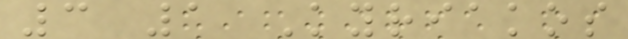3 1 Kyriakos
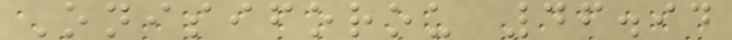Onisiforou 46.94
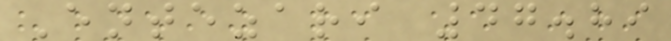Entezari 47.89
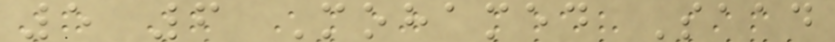5 6 Mohamed Saad
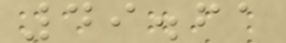49.61
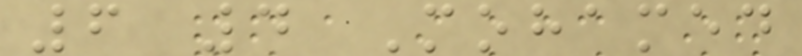6 4 Mohamed
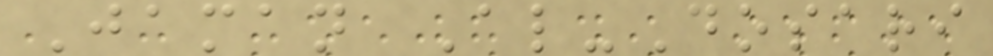Jaman Al-Dosari
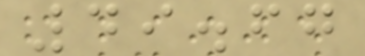49.67
